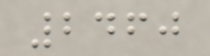2460
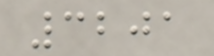3201
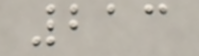213
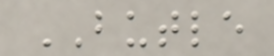BUTLE
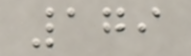179
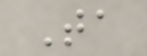Ta
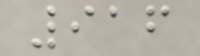916
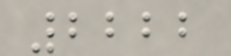2222
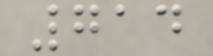714
